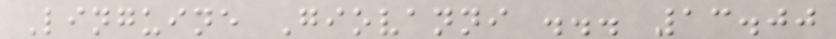Linguine Giovanni ... 13.00
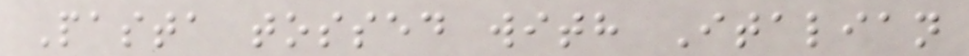Pasta tossed with Italian
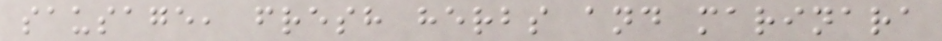sausage, fresh herbs and marinara
